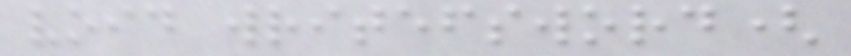void writefsword(
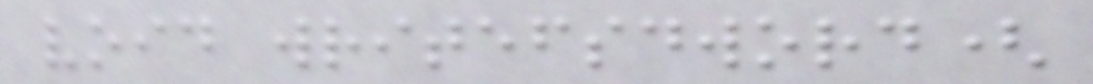void writefsdword(
